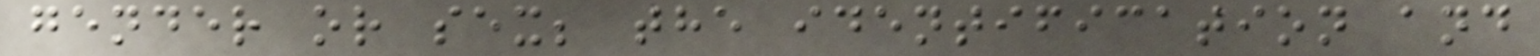gender or sex; the identification and
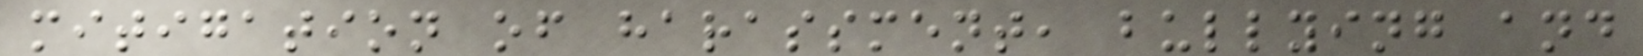mitigation of harassment, bullying and
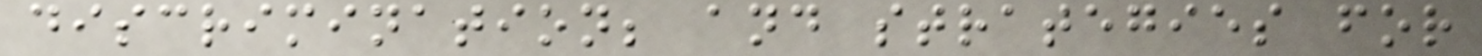discrimination; and strategies for
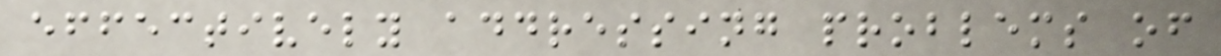effectively addressing problems of
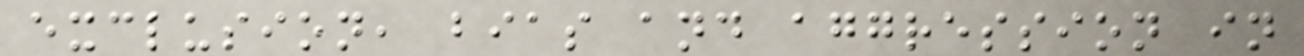exclusion, bias and aggression in
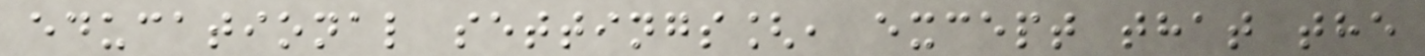educational settings[, except that the
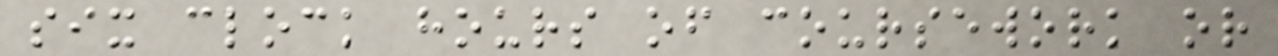six clock hours of coursework or
